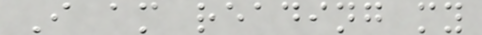I am reading my
